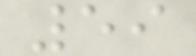59
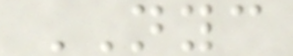NYC
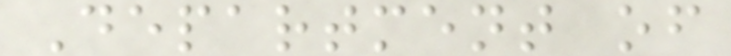Department of
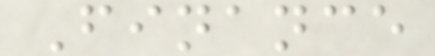Finance
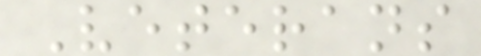Veterans
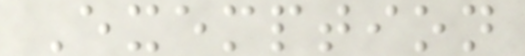Exemption
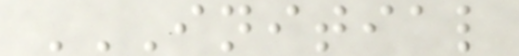INITIAL
